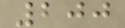200
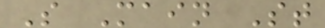S Main St
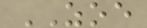ZOE
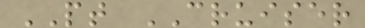PT CRUISER
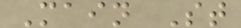Main St
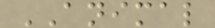ANIMAL
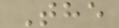The
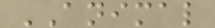ANIMAL
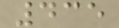435
